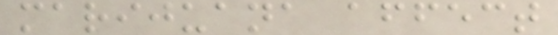marijuana affect
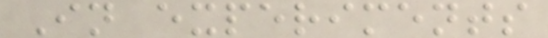In experiments
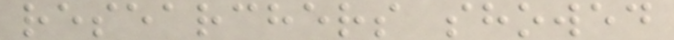researchers showed
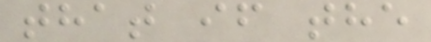that if the
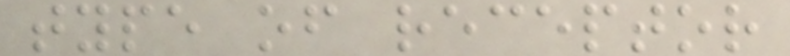type of receptor
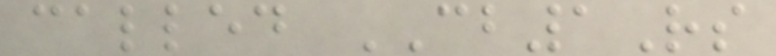called CB1Rs
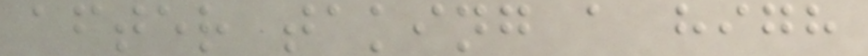after taking a high
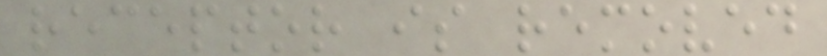receptor is removed
